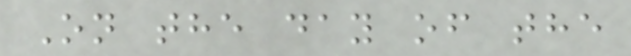On the day of the
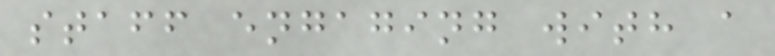staff engaging with a
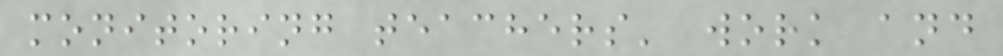monitoring teachers' work and
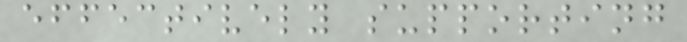effectively supporting
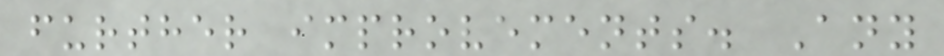further improvements. Any
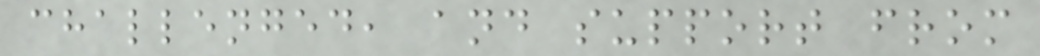challenged, and support from
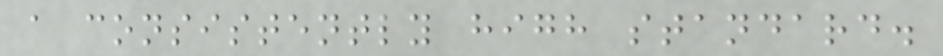a consistently high standard.
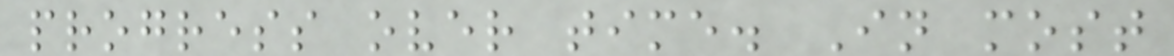progress over time. In most
